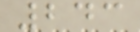243
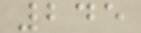245
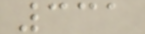331
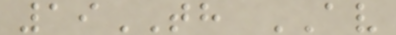19TH AV
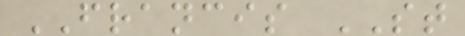FRANCIS ST
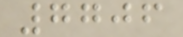7706
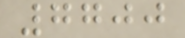7700
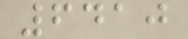6410
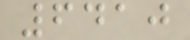6410
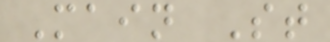Main St
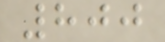800
